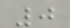0
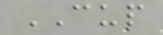CUP
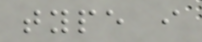type i
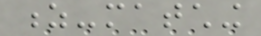z-matching
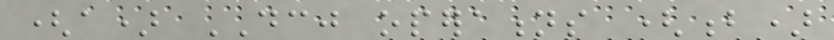(a) DCJ operations (b)
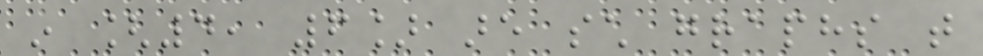in [4, 6] are such graphs that
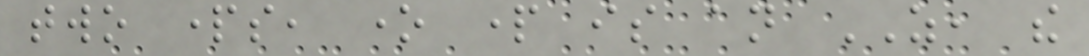two parts, one part is an AS, the
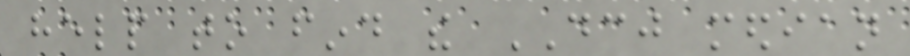help to find the DCJ median
